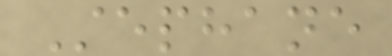Stephane
